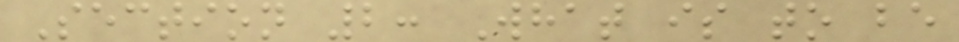Section 2: What is to be
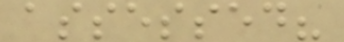assessed?
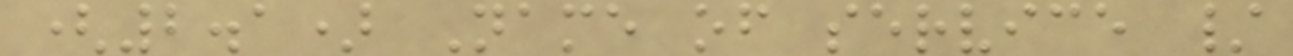(2.1) Name of service /
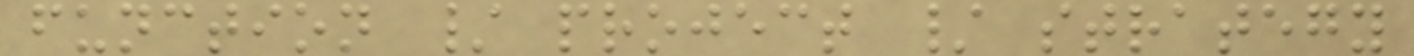function / project / strategy
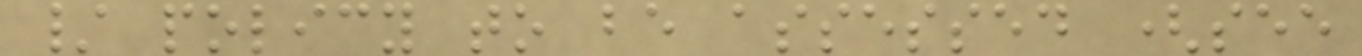/ policy to be assessed (see
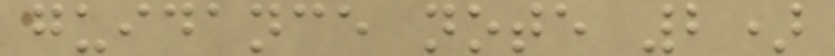guidance note 2)
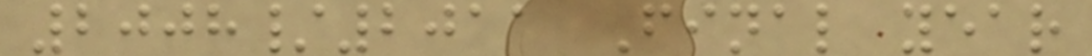2008/2011 Final year
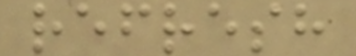refresh
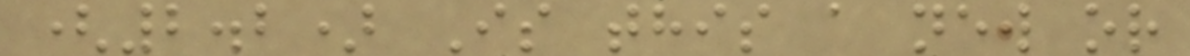(2.2) Is this a new or
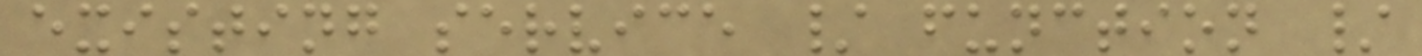existing service / function /
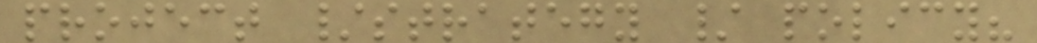project /strategy / policy?
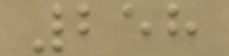258
